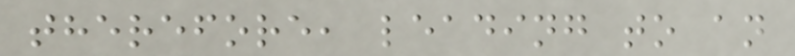therefore, leading to an
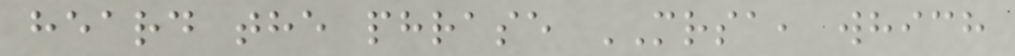heard the phrase MRSA, which
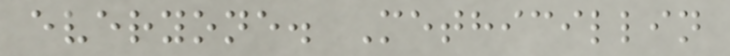everyone. Methicillin
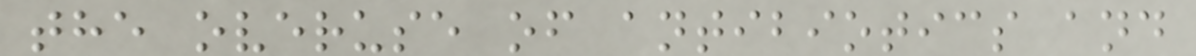the overuse of antibiotics and
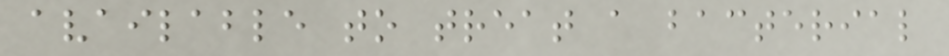available to treat a bacterial
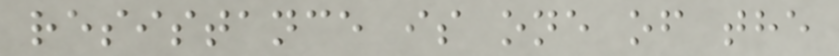resistance is one of the
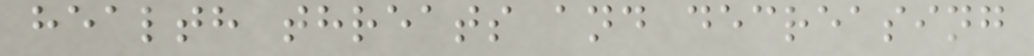health threats and decreasing
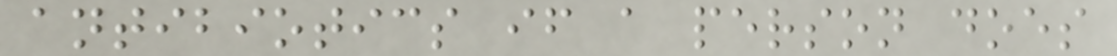antibiotics if a person does
